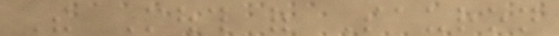The Mouth of Sauron
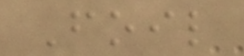Foil
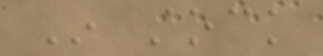In stock
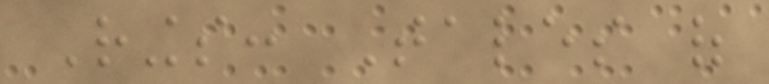Rings: Tales of
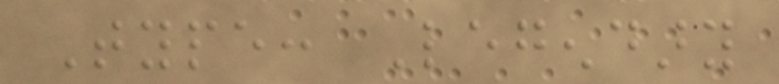Type: Legendary
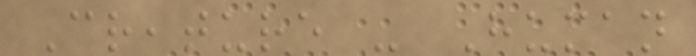Creature - Human
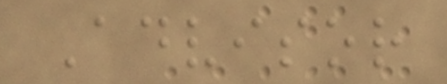Advisor
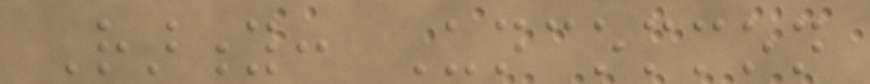Rarity: Uncommon
